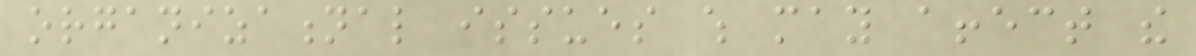organizational issues which may affect the
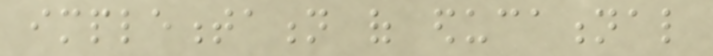implementation of educational
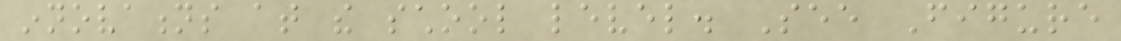innovations at the school level. See Figure
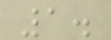1.
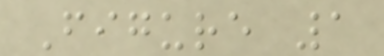Figure 1
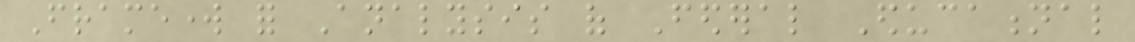Framework for Analysis of Federal Educational
